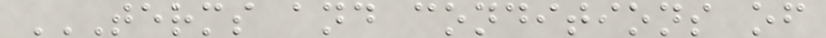TERMS AND CONDITIONS OF
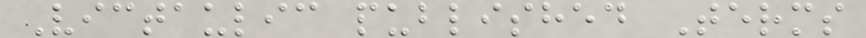Victaulic published Terms
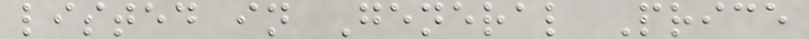listed in General Price
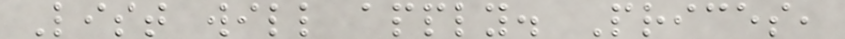List will apply. Prices,
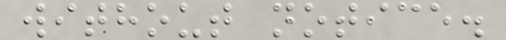without notice.
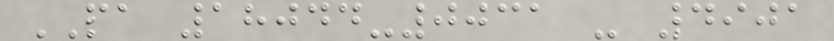PA 18044-0031 - 4901
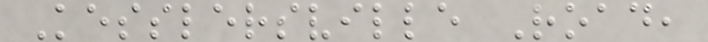Kesslersville Road,
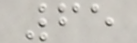65
